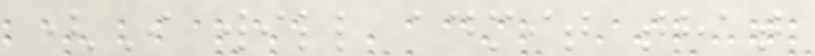(I will admit that
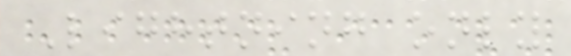Lightning only
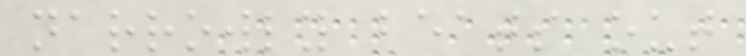narrowly beats out
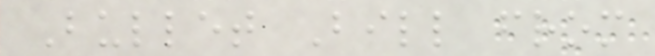Bullet Bill from
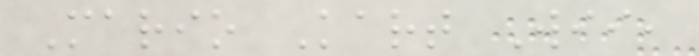Mario Kart Wii,
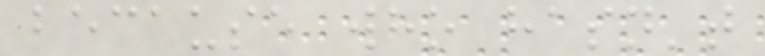because who hasn't
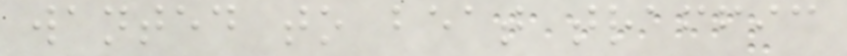wanted to beat traffic
